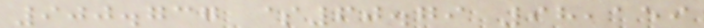900.737 $60.79 98,159
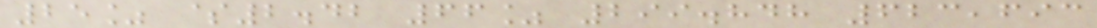25% $2.42 66% 299.848 623,693
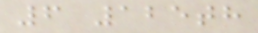6 125th
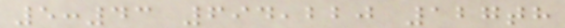5:43 694,220 127th
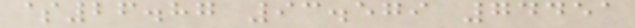$26.87 93.579 74451
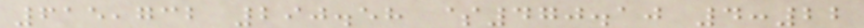615,732 290.58 $470.10 4:22
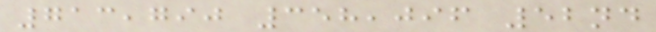713,790 358,096 52nd
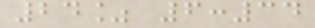24% 6:34
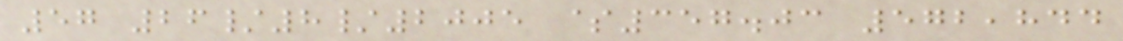57 26/8/2005 $357.03 572,844
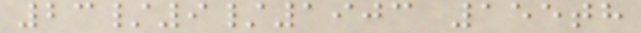23/9/1903 155th
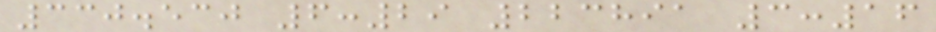330.530 6:29 223891 3:16
